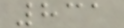831
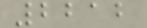2212
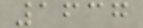1637
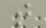t
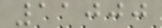11000
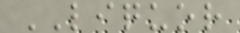LIQUOR
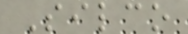Silco
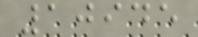10945
